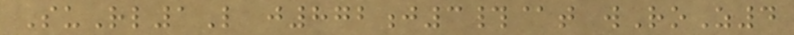SuRl1L j872j3#@t wRoZ4
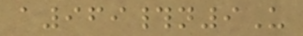a969#n9U
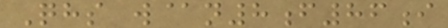Qhs w@n8f86i
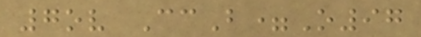7ov CcB=O97
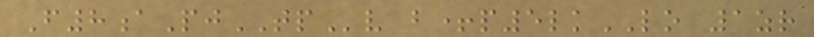F8aPjTPv b+p5lkLO 1zr
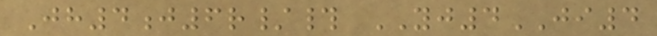Jh4j6r/# YJ4JI4
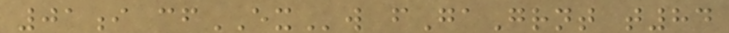01i cfEXw fGaGrnt t84
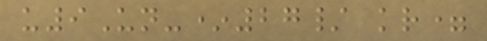u9Un-*27/ kr=
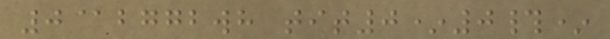0@bggbwh tit0*0#*
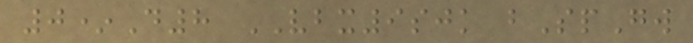0*D8 VBX9sjk bSpGw
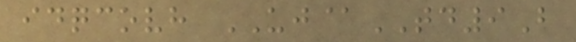idqcovh UJ@TD9B
